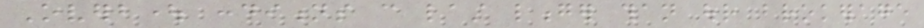Overbought conditions can last longer than our brokerage
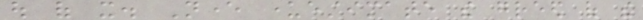out of it. Never underestimate the greed of the
